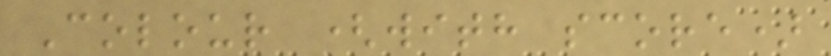Colour (with score)
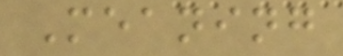Meaning
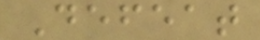Defeat
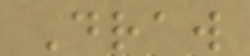Draw
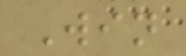Win
